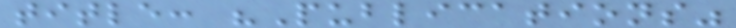title: "Publications"
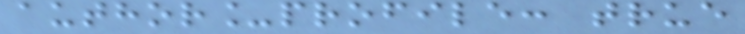author_profile: true
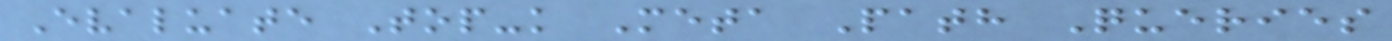Evaluate Top-k Meta Path Queries
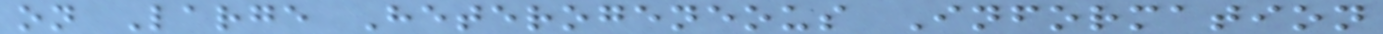on Large Heterogeneous Information
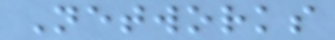Networks
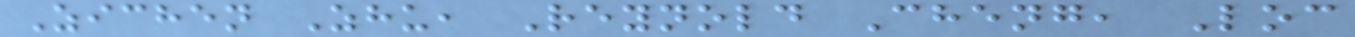Zichen Zhu, Reynold Cheng, Loc
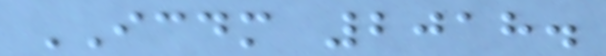ICDM 2018.
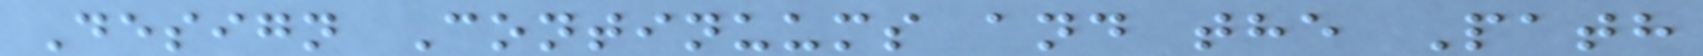Design Continuums and the Path
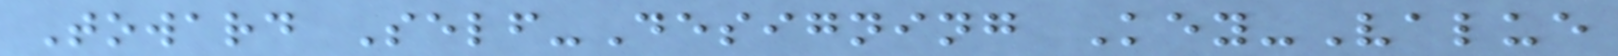Toward Self-Designing Key-Value
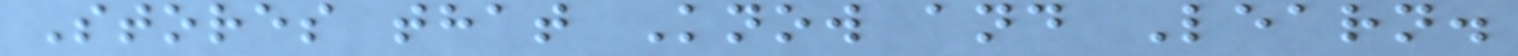Stores that Know and Learn.
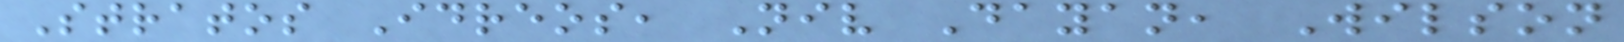Stratos Idreos, Niv Dayan, Wilson
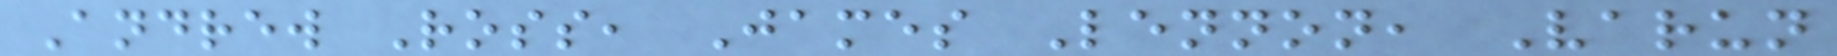Andrew Ross, James Lennon, Varun
